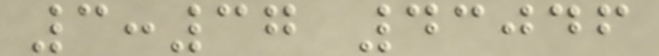3:37 43046
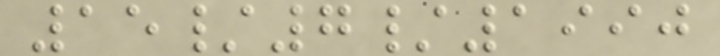15/7/1990
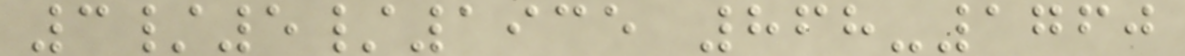3/5/1935 868-1760
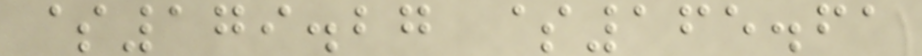$179.27 $165.61
